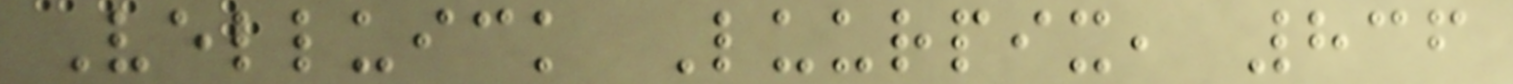Velluick Luurpix, 836
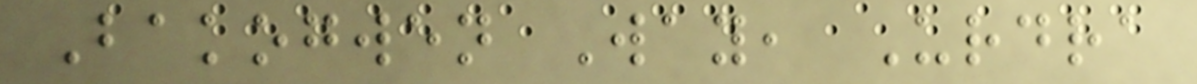Bakogwen Way, Urdra
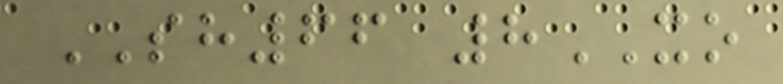SH66 8XO
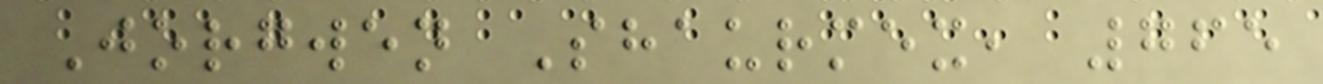Jorgwen Shaurmex, 765
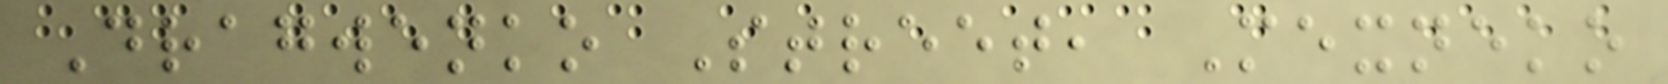Dragwenko Street, Mexneko
